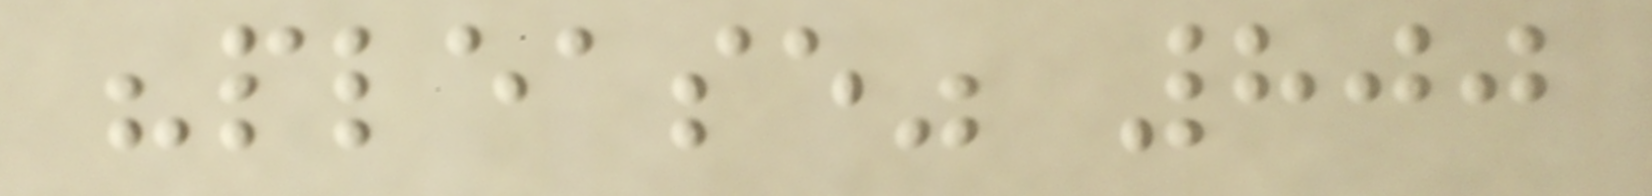"please" 800
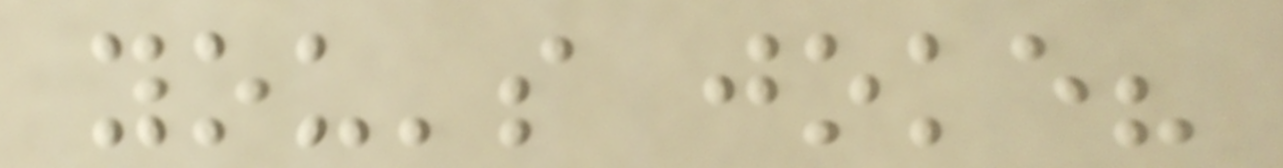you's joke?
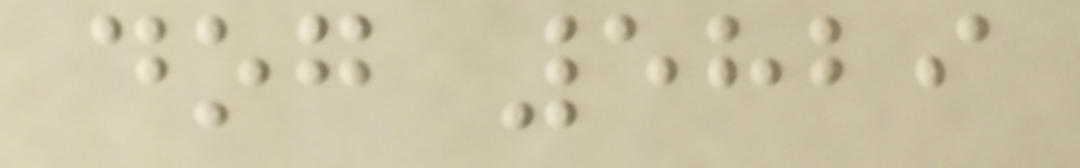dog 5829
